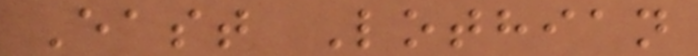East Lothian
